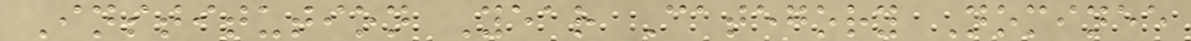Institution Year Category Nominee
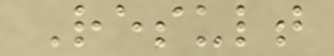Result
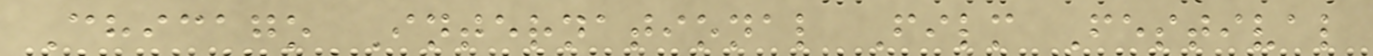Chicago International Film Festival
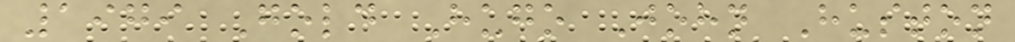1979 Gold Hugo John Huston
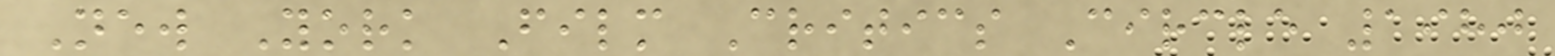New York Film Critics Circle 1980
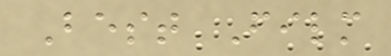Best Film
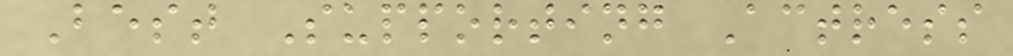Best Supporting Actress
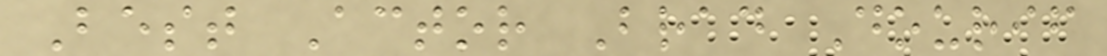Best Actor Brad Dourif
